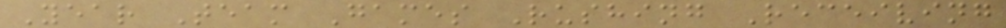Year Team Games Rushing Receiving
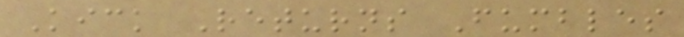Kick Returns Fumbles
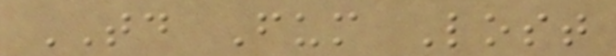TD Fum Lost
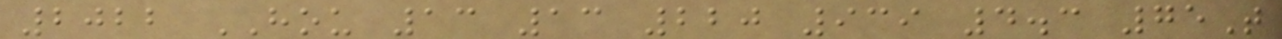2022 HOU 13 13 220 939 4.3 75T
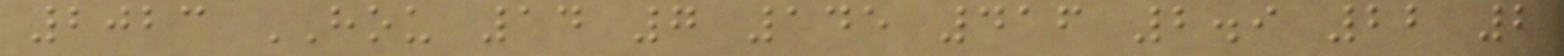2023 HOU 14 7 145 416 2.9 22 2
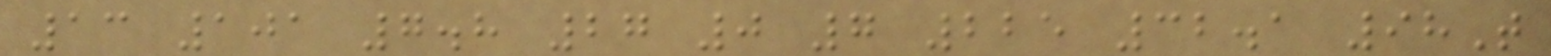13 101 7.8 27 0 7 225 32.1 98T
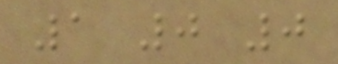1 0 0
